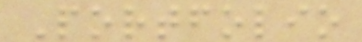Portfolio
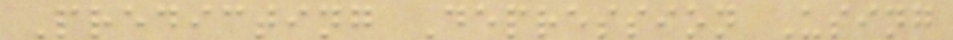Predicting Depression Using
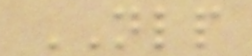NLP
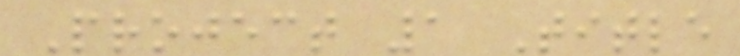Project 1 Title
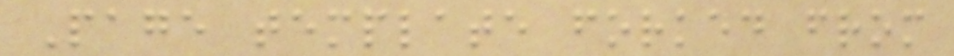Page template forked from
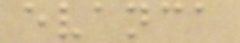evanca
